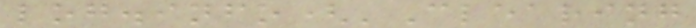log.info('Clearing
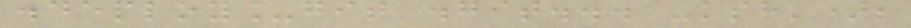.deploy_git .git... -ksh');
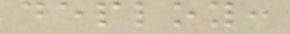deploy:
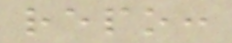repo:
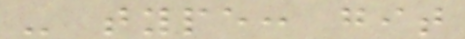- type: git
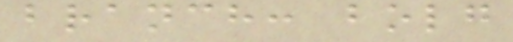branch: bolg
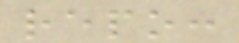repo:
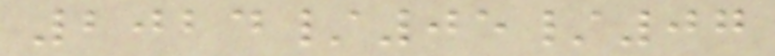2024/05/07
